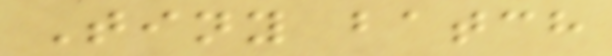Tiny batch
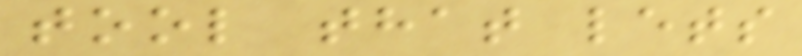tool that lets
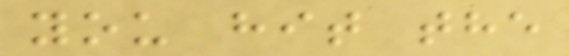you hit the
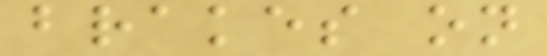brakes on
